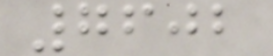7602
